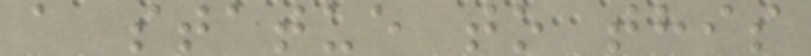a statue to this
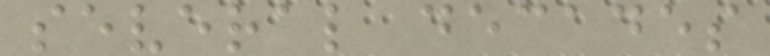several decades
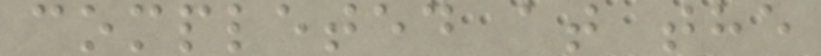completed at the
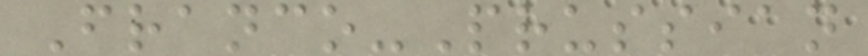Franco-Prussian
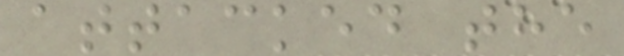attacked the
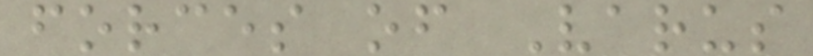forces of Varus
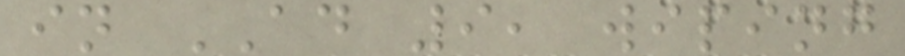in AD 9, wiping
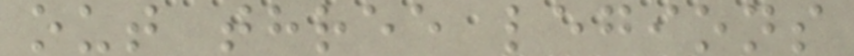out three legions
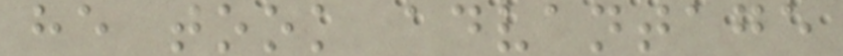he took advantage
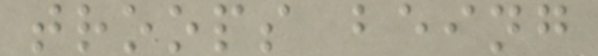troops being
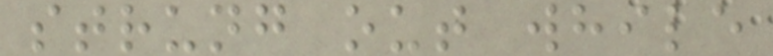strung out while
